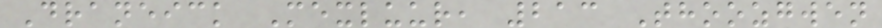Draneick Mexluur, 213 Thoozgwen
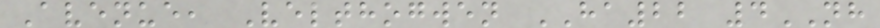Avenue, Velthogwen HA22 4NH
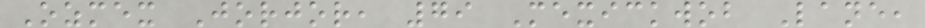Ozmex Jorjor, 79 Mexickwob Lane,
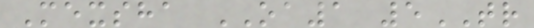Mexsha OA1 5TR
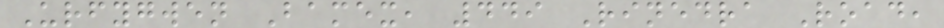Urfygwen Bamex, 449 Rinedra Road,
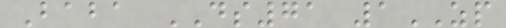Baba DS71 1ZP
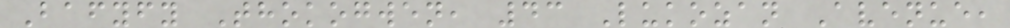Bafyfy Thokogwen, 43 Lukozan Avenue,
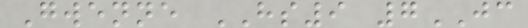Gwenne HS9 7JC
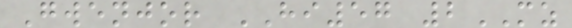Gwenjor HI57 2MZ
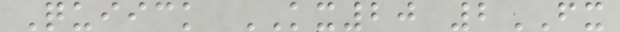Quiick KX20 2FX
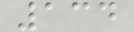134
